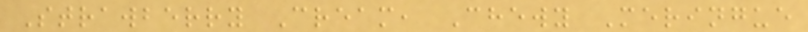Strawberry Cream, Chewy Meringue
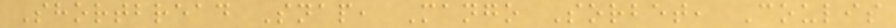Shortbread Snap, Mango Sorbet, Coulis
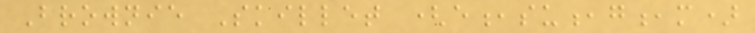Brownie Skillet (e,su,g,m)
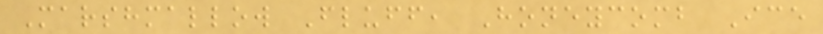Marshmallow Fluff, Honeycomb Ice
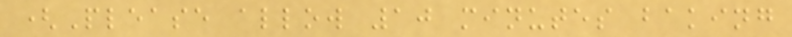(Please allow 10 minutes baking
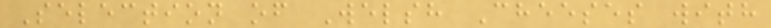Selection of Welsh Cheeses with
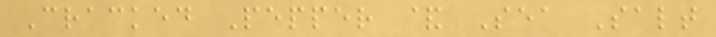Cracked Pepper & Sea Salt
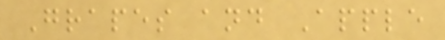Grapes and Apple
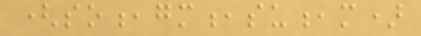(so,gm,su,m)
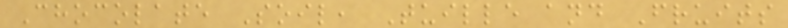Chocolate Soil, Tuille and Fruits
